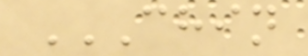CHIN
